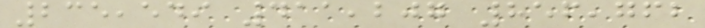235,549 411,207 856,762
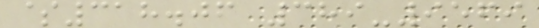$318.06 389-9569
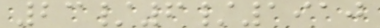23/6/1910
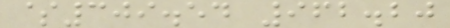$309.54 962.20
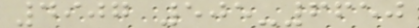4907 505-6650
